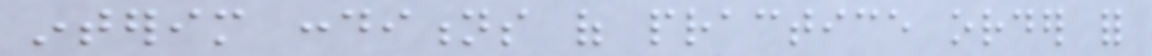interim conditions of practice order for
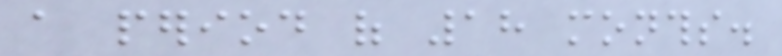a period of 18 months.
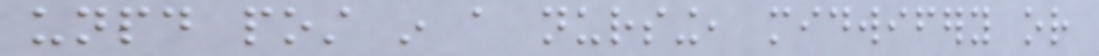unpaid post in a nursing, midwifery or
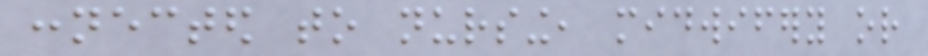connected to nursing, midwifery or
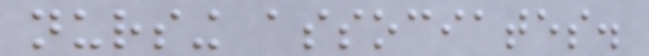nursing associates.
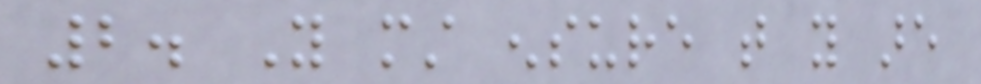2. You must ensure that you are
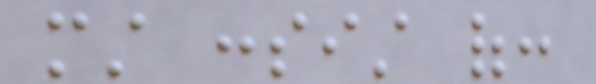must consist of:
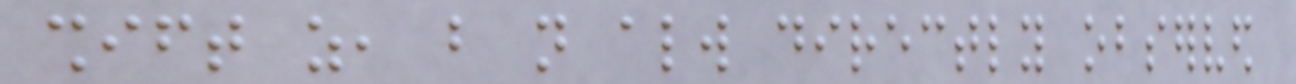shift as, but not always directly observed
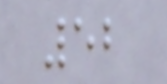52
